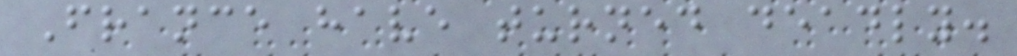France have turned deadly.
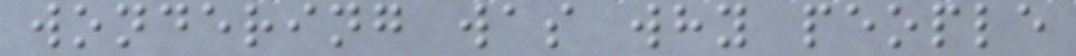wondering was why people
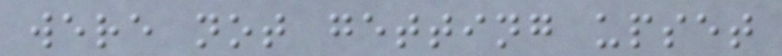were not getting upset
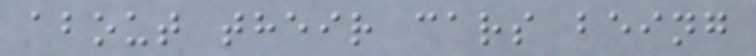about their cars being
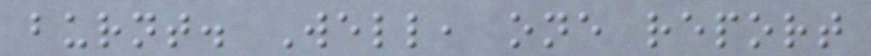burnt. Well, one report
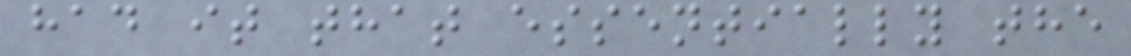had it that essentially the
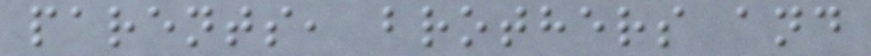parents, brothers and
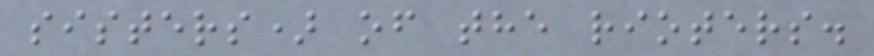sisters) of the rioters.
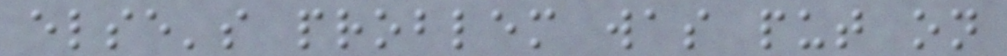else's problem was put on
